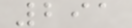291
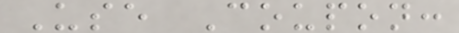Use Coupon:
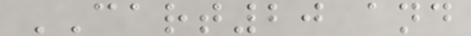CART20 and
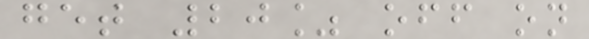get 20% off on
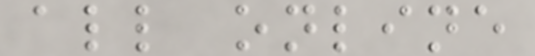all online
